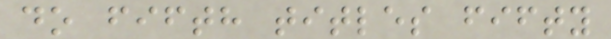do fifth titles fifty
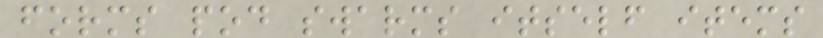forms pod swarms itself items
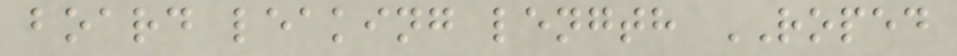board leaking length ROPED
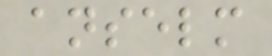anselm
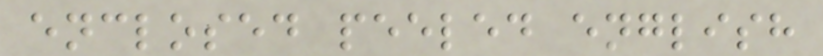enclosed peeled english
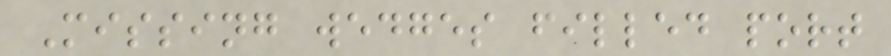Missing wedges filled port
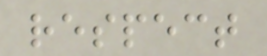respect
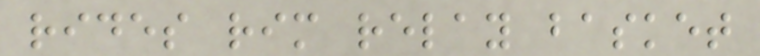rides rim relay basket
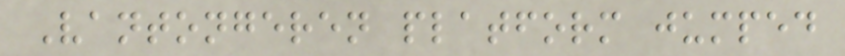Vantongeren platform jumped
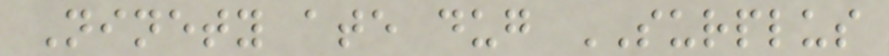Ninety ate dug SURPLUS
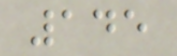145
